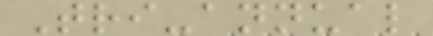Tri-annual
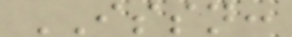ISSN:
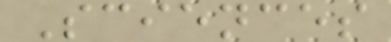Sciences
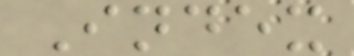Index
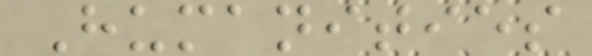Humanities
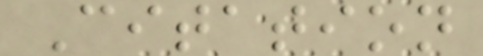Citation
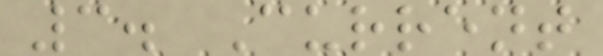3. Current
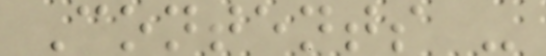Contents -
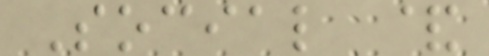Social &
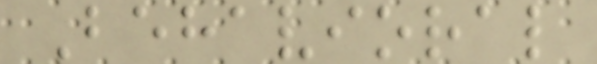Behavioral
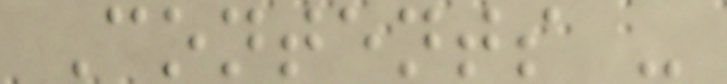Contents -
